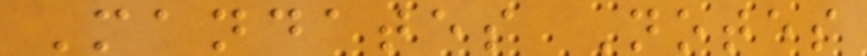Mandates Notes
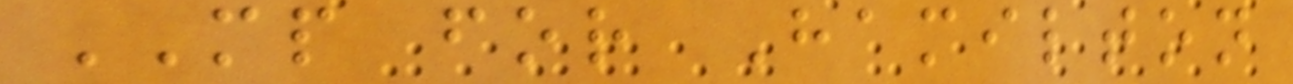MP for Hamilton
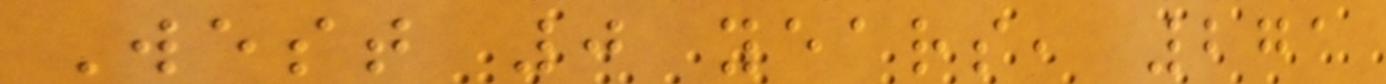West 0 years, 271
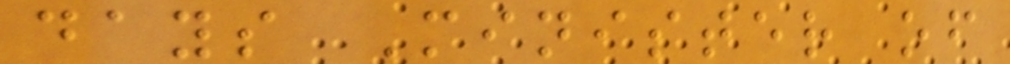days Minister of
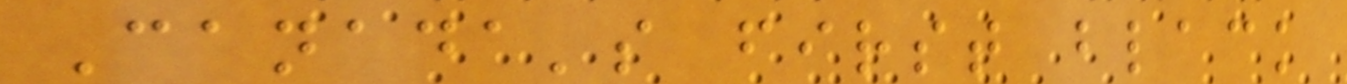Canada's first black
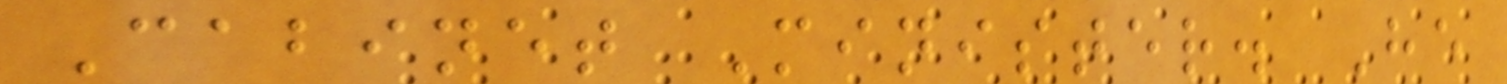Cabinet Minister. He
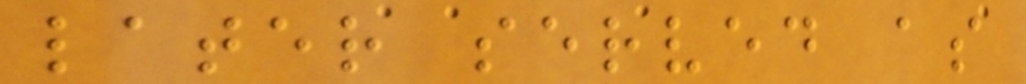later served as
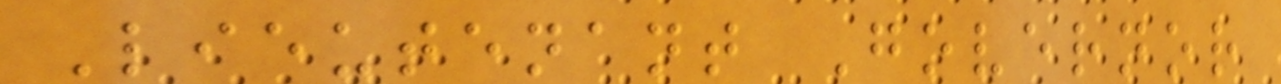Lieutenant Governor
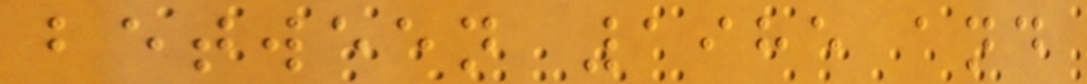between 1985 and
